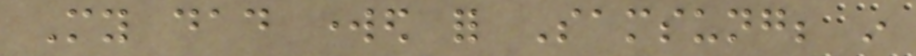My dad worked for Samsung; in
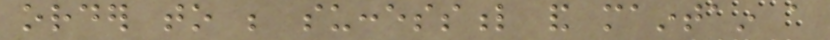order to be successful and maintain a
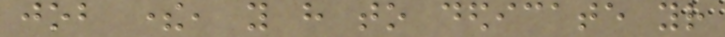job there, you have to dedicate your
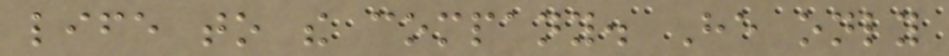life to the company. He only
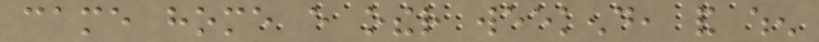came home every other weekend, and when
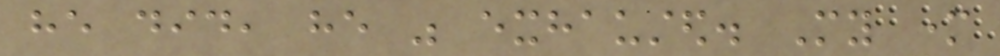he did, he was exhausted. My mother
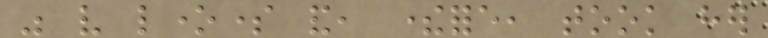was very lonesome and, therefore, took her
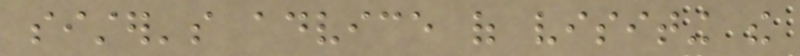sister's advice of visiting the
